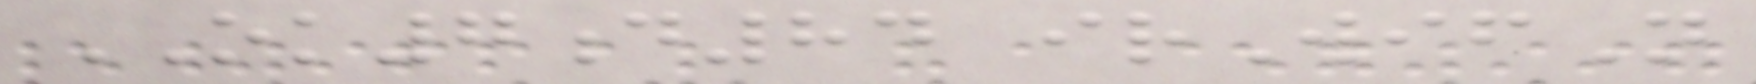OK7d84 irWifN
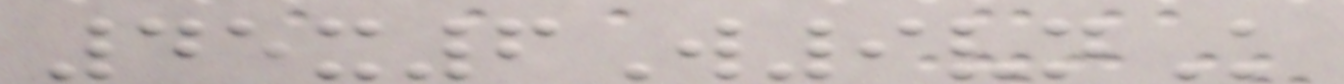45x6W9vnK
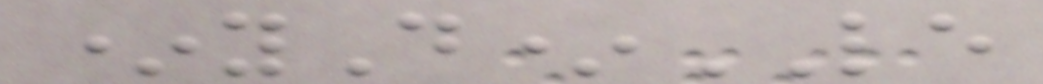*yD*LE
